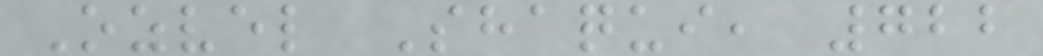Ozvel Shaqui, 722
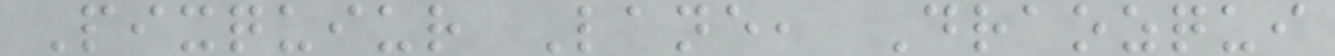Pixquiur Lane, Draozqui
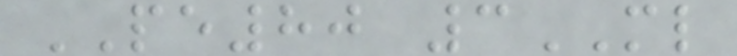PE80 3ML
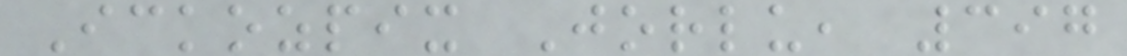Ickozpix Jorlu, 397
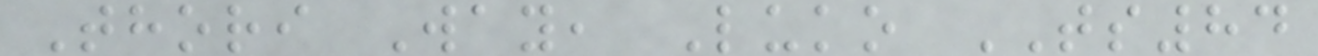Thori Way, Luko TS84
